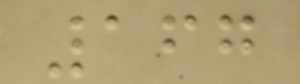167
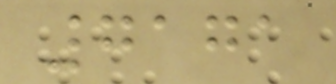7171
